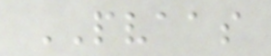PVAAS
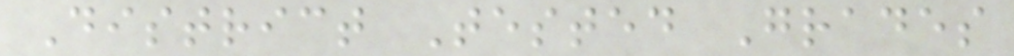District Tested Grades
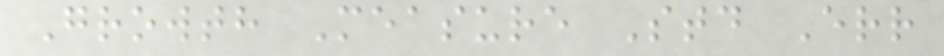Growth Measure Std Err
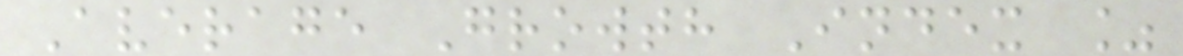Average Growth Index %
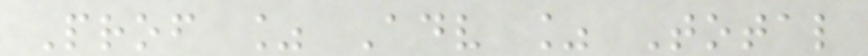Prof % Adv % Total
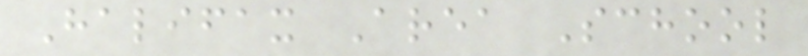Halifax Area School
